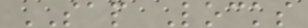SAP Locks
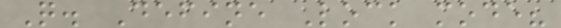Q. Define Lock mode?
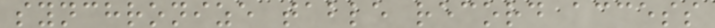synchronize table record access
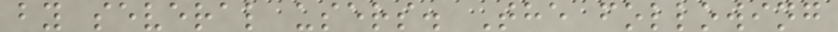by several users. The following
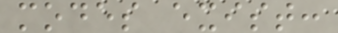modes exist:
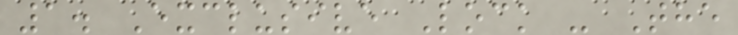1. Exclusive Lock - The
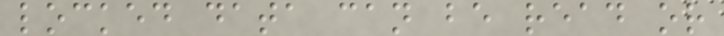locked data can be read or
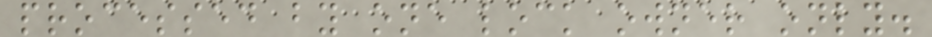processed by one lock owner only.
